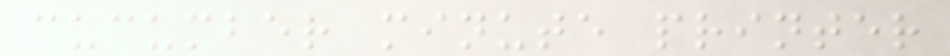cucumber minute printer
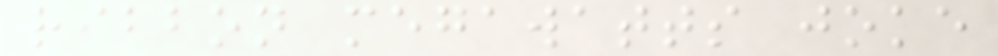ribbon megawatts joke
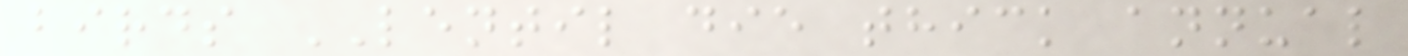birds LENTIL die thick annual
